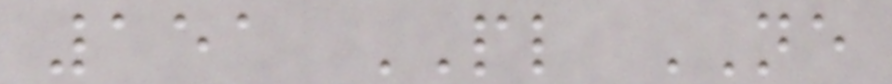151 PL NE
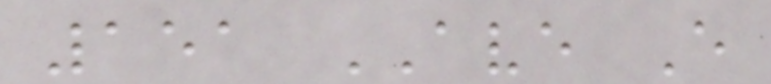151 AVE E
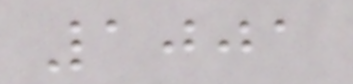1001
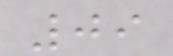09
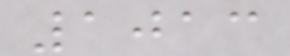1013
